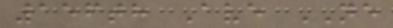156th Ave NE
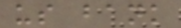us bank
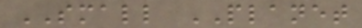SMALL PLANET
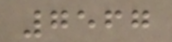7567
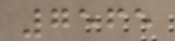7565
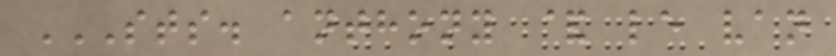STS. ANTHONY & LE VAN
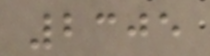2305
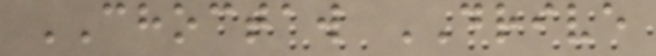CHOCTAW DRIVE
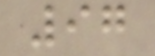97
